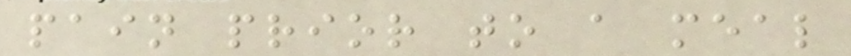pain prior to a meal
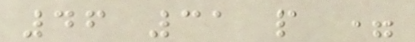46 31 p =
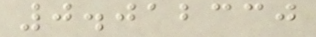0.012330
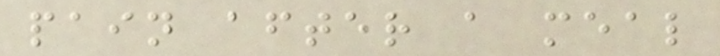pain after a meal
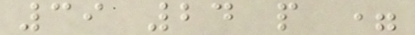39 24 p =
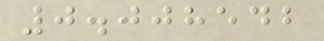0.008542
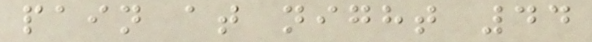pain at night 44
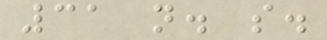31 n. s.
